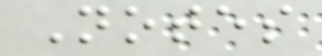Notes
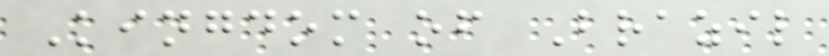Kingdom of Brazil
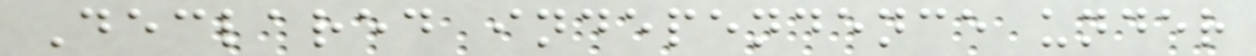Declared independence under
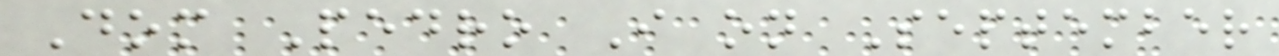Dom Pedro I on September
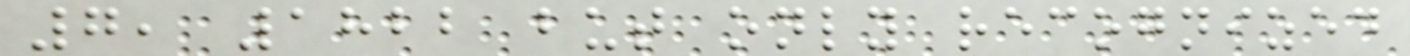7, 1822 but only recognized
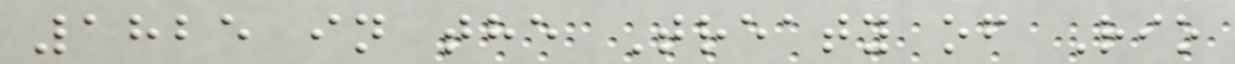1825 in the Treaty of Rio
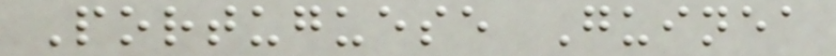Portuguese Guinea
